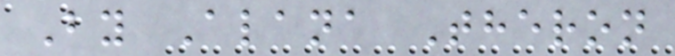By Alana Theron
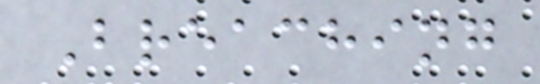Breaching
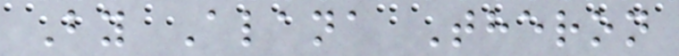By Alana Theron
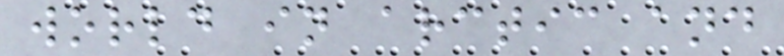world in arctic and
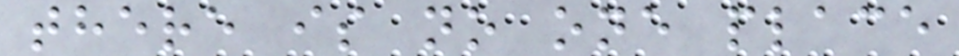there is no one place
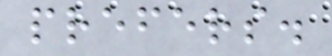prefers.
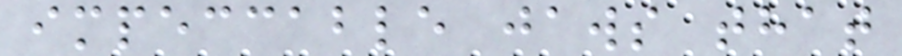impeccable jaws that
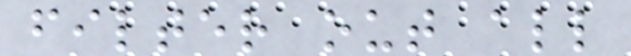filter out all
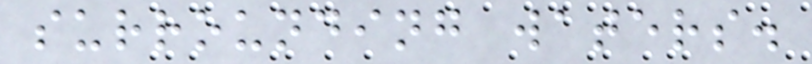surrounding waters.
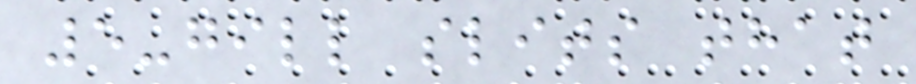5-gill slits that
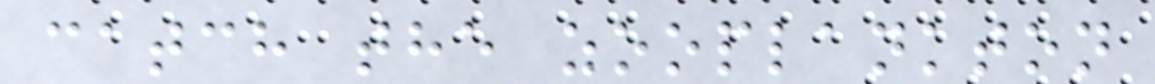catch the zooplankton
